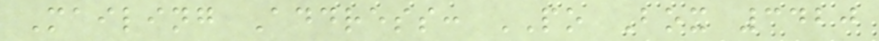Mailing Address: PO Box 3420
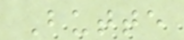Butte
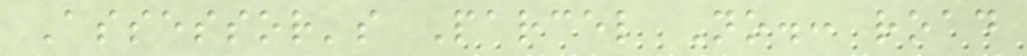Assessor's Parcel No.: road
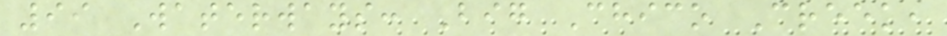99 Waterways: Big Chico Creek,
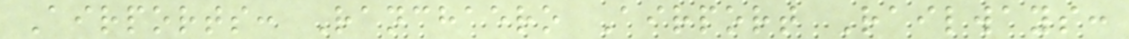Airports: Ranchaero Airport Railways:
